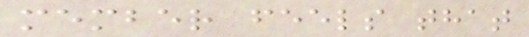member feels that
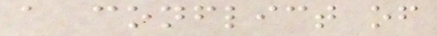a conflict of
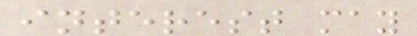interest may
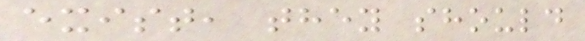exist, they should
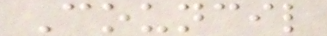Council
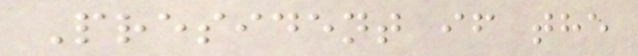President if the
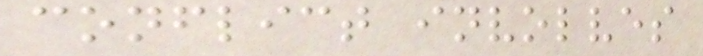conflict involves
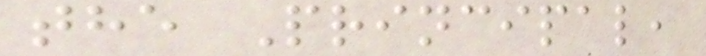the Principal,
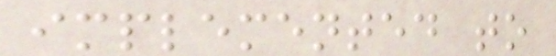implemented to
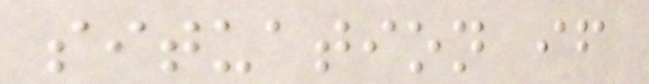situation if
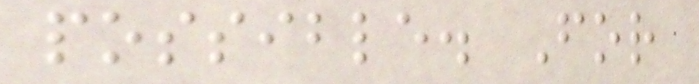possible. For
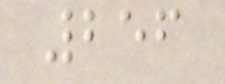256
